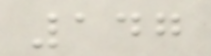147
